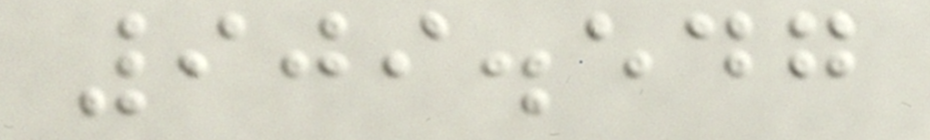909.547
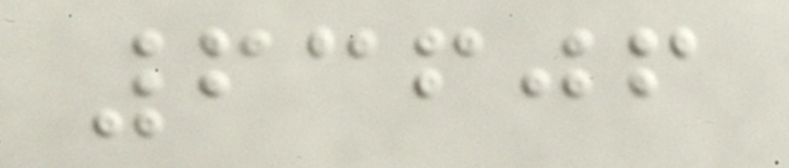63606
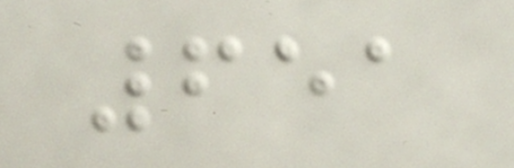651
